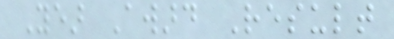Year Award Result
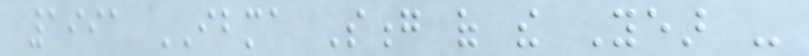1991 IBMA Song of the Year -
